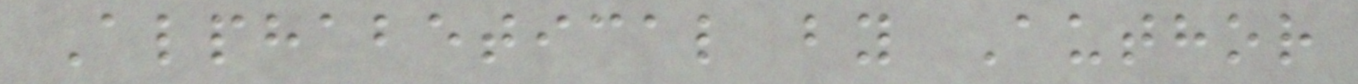Alphabetical by Author
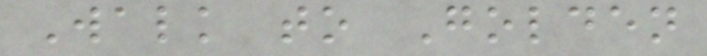Walk to Golden
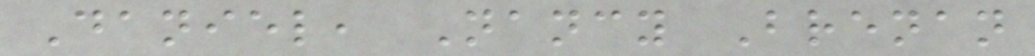Daniel, Nancy Brenan
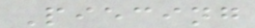Piecing
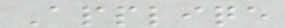Appliqe
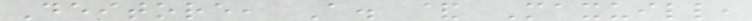Deitore, A. & Maxuill,
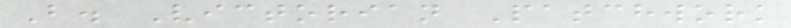B. Victorian Patchwork
